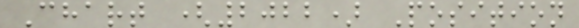Chart (2022) Position
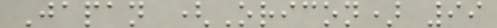Japan (Oricon) 99
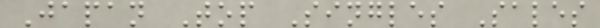Japan Top Singles Sales
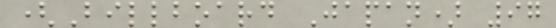(Billboard Japan) 97
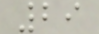29
